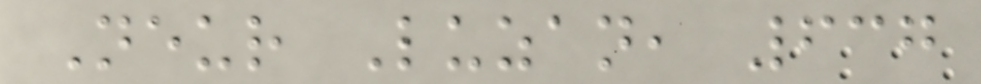Neur Luzan, 637
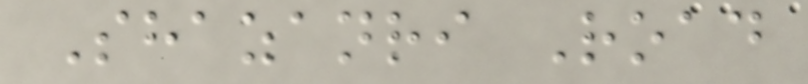Shazanri Road
